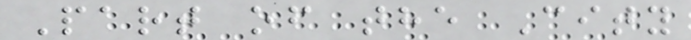Part of the City
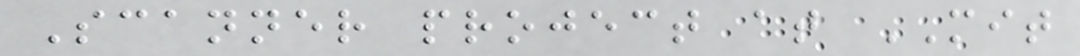Scanner project at MIT
